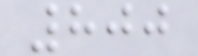800
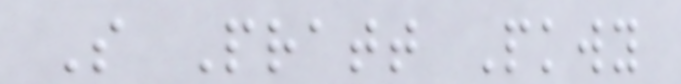S Pratt Pkwy
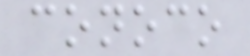conoco
